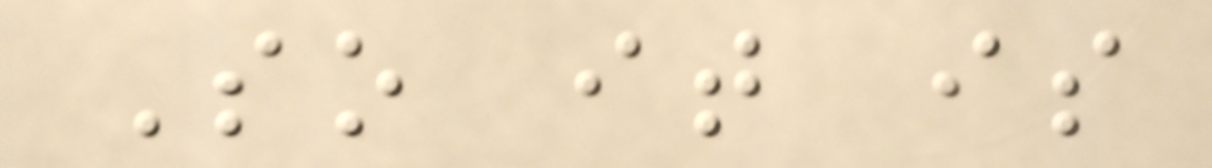So it is
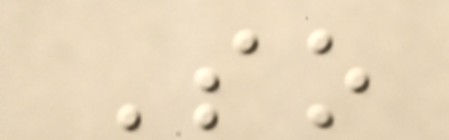So
